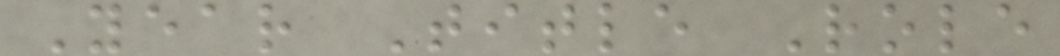Year Title Role
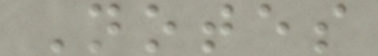Notes
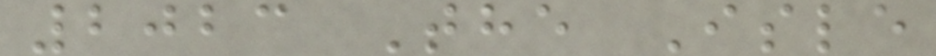2023 The Isle
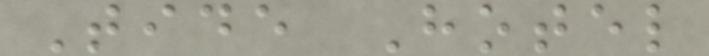Tide Hotel
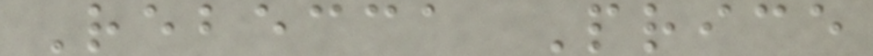Rebecca Price
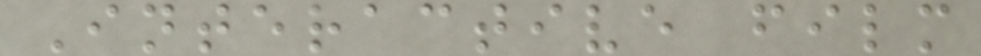Interactive film
